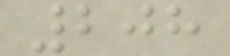208
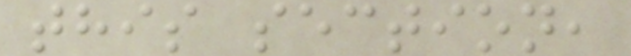this section,
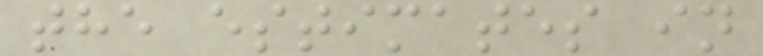the estimates in
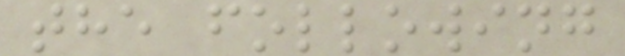the following
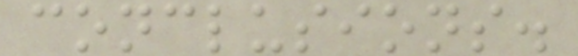conclusions.
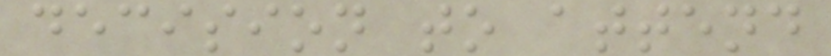decision to attend
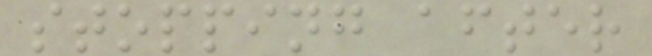stopping after
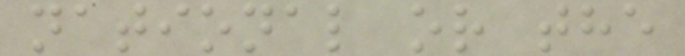national or the
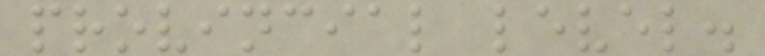provincial level.
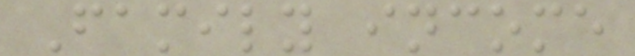Family income
